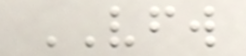VFW
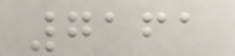7161
